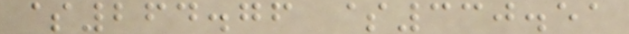$264.76 $330.51
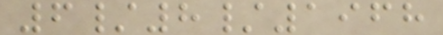6/8/1968
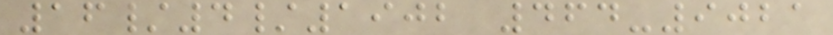16/4/1902 464-9021
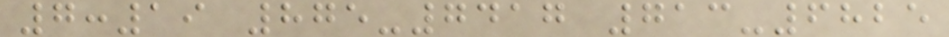7:19 875-7417 713-6825
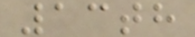13th
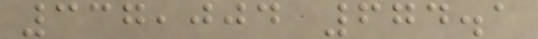337,004 674.1
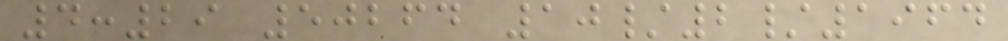4:29 50264 10/2/1964
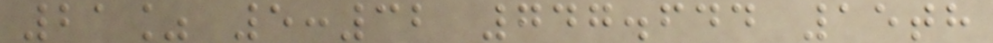21% 5:32 747.644 15th
